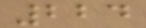224
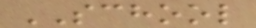SCHOOL
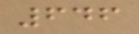646
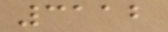3112
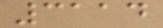3114
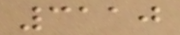3110
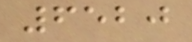6520
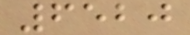6520
